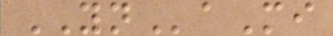YNaMi
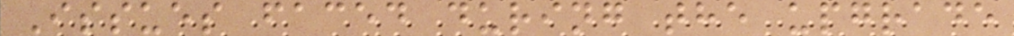Issues faced during the upgrade
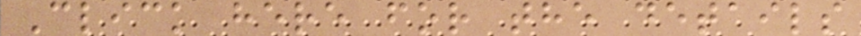Click here for the details
